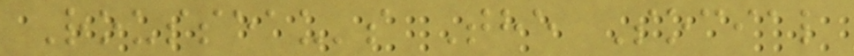Rousseau's The Social
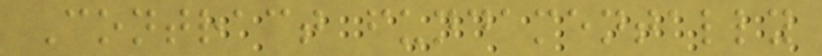Contract fundamentally
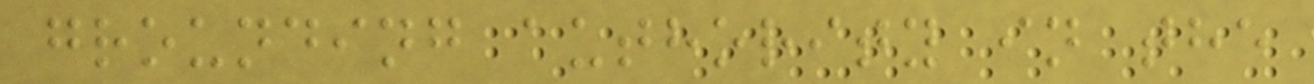grounding authority in the
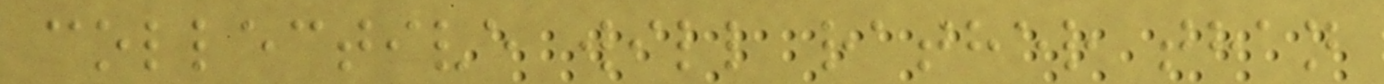collective will rather than
